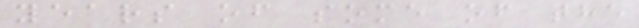years of some of the
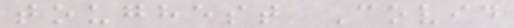toughest Covid
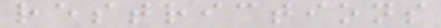restrictions
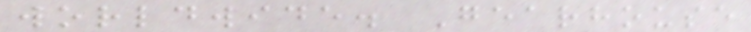worldwide. Gearhouse
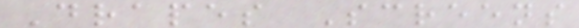Drapes Screens
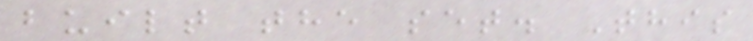built the set. This
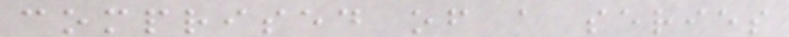comprised of a series
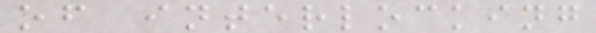of interlocking
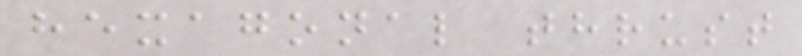hexagonal thrust
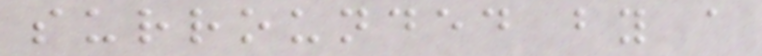surrounded by a
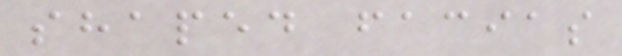shaped facias
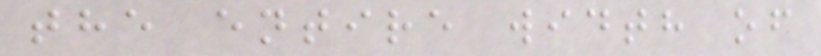the entire width of
